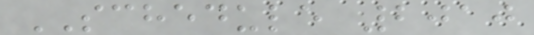SCHEDULE 2010
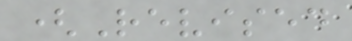(Revised
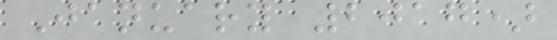January 2017)
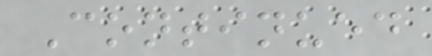Continued
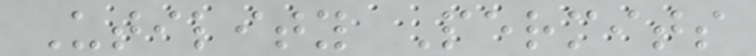Utility Permits
